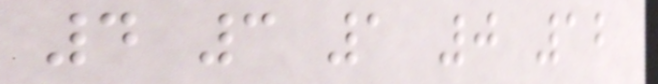4 3 1 0 12
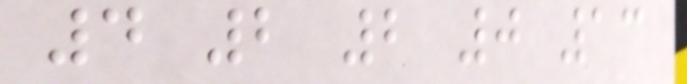4 2 2 0 13
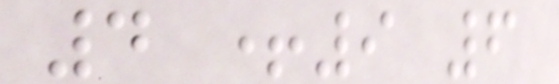4 +9 6
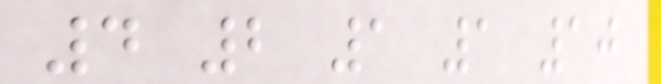4 2 1 1 10
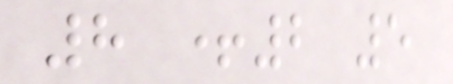8 +2 5
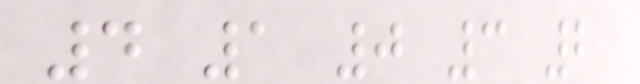4 1 0 3 2
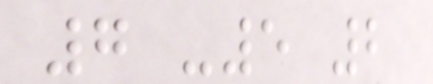7 -5 2
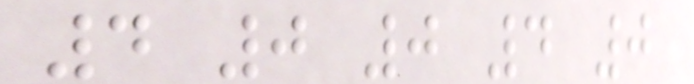4 0 0 4 0
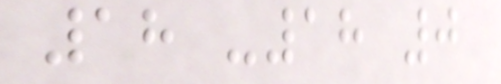18 -18 0
